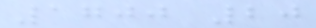1700 20
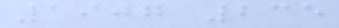1907 235
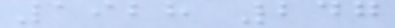1928 247
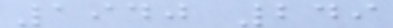1940 249
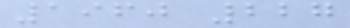1960 227
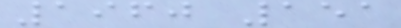1960 151
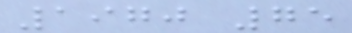1970 75
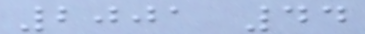2001 44
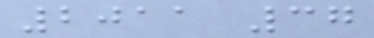2011 37
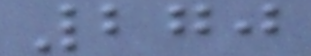270
